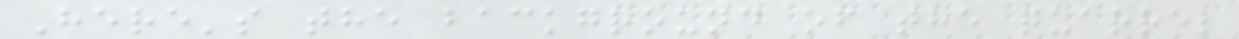Here's the background of the quarrel
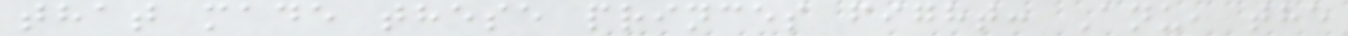that made these princes fight: Anu, the
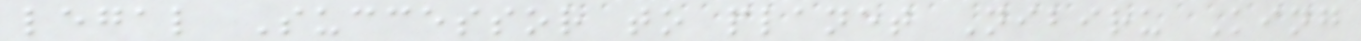legal Successor to planet Nibiru King
